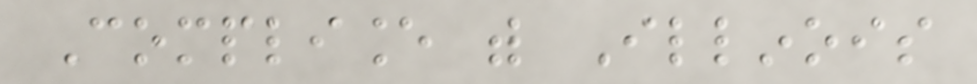Compliance with Illinois
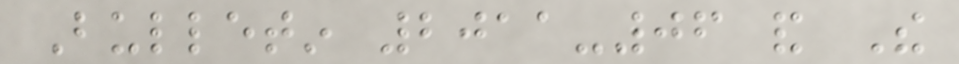Bulletin 2011-06 and The
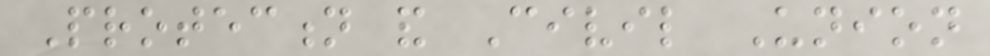Protection and Civil Union
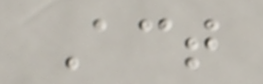Act
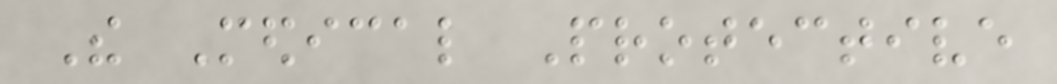The Medical Protective
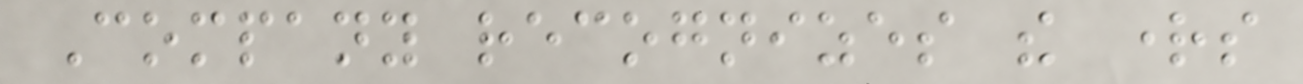Company recognizes the rights
